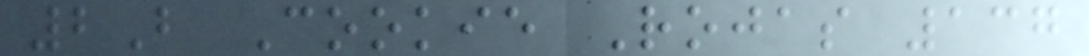2B Cookie Rojas 137
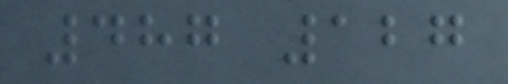487 127
